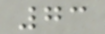73
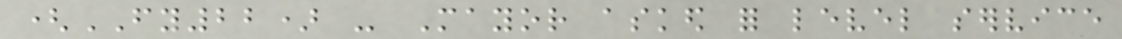(FY22) - Mayor asked for level service
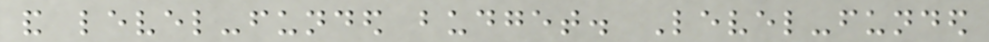and level-funded budget. Level-funded
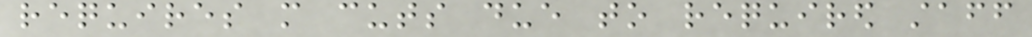requires more cuts due to required staff
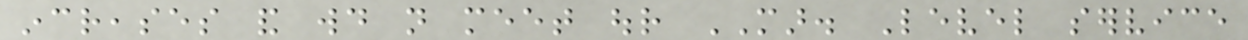increases and would not meet our MAR. Level service
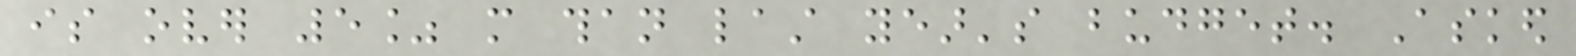is over 5% more than last year's budget. Asked
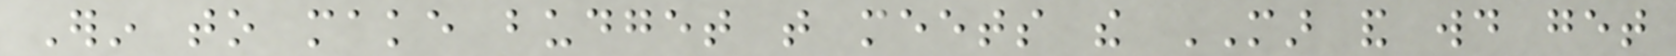Erin to make budget that meets the MAR and would get
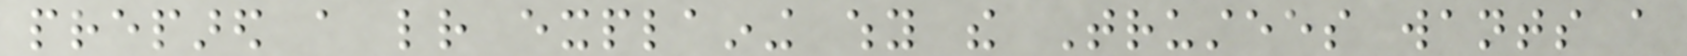prepared a letter explaining why the Trustees wants a
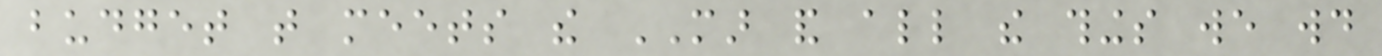budget that meets the MAR and all the things we would
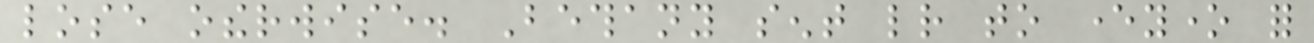lose otherwise. Bethany sent letter to everyone for
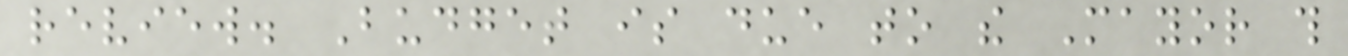review. Budget is due to the Mayor this
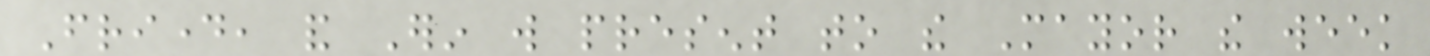Friday, and Erin will present to the Mayor the week
